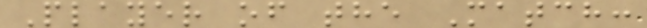Player of the Match:
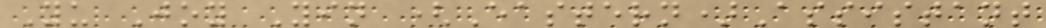Yu Joy Yin (Eastern)Assistant
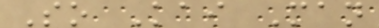So Kai Man
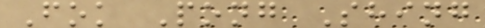Fok Pong Shing
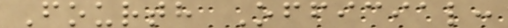Fourth Official:
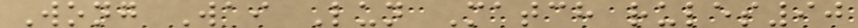Wong Wai Lun Match rules90
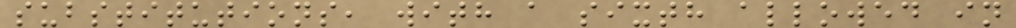substitutions, with a sixth allowed in
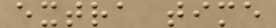extra time
